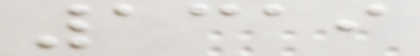1319
